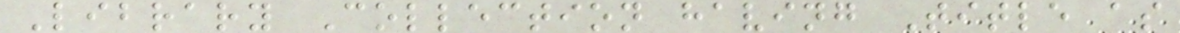Library Collection having Title as
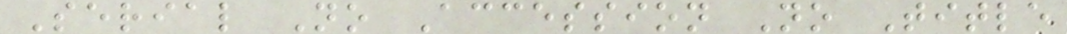Serial No Accession No Title
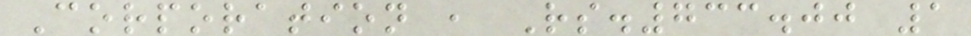Corporation , Rs.733.00 1
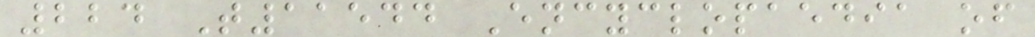224 T11544 Encyclopaedia of
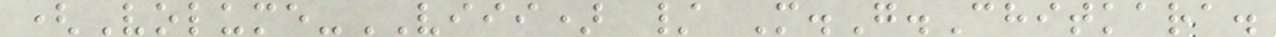(Volume-VIII) / M.G.Chitkara.
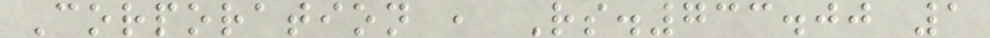Corporation , Rs.733.00 1
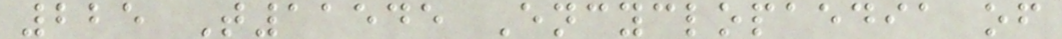225 T11545 Encyclopaedia of
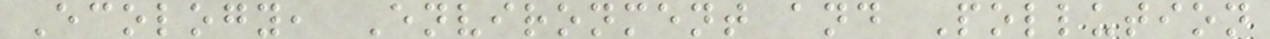Ecology, Environment and Pollution
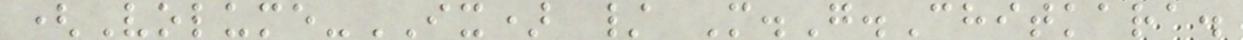(Volume-IX) / M.G.Chitkara.
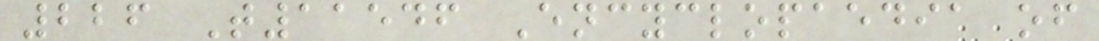226 T11546 Encyclopaedia of
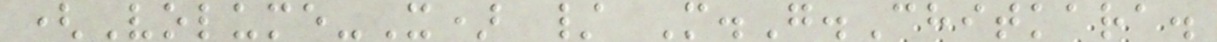(Volume-X) / M.G.Chitkara.
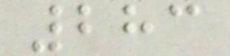283
